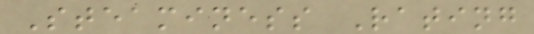Steaminess Rating
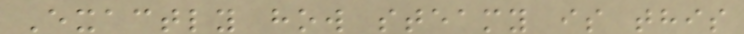Exactly how steamy is this
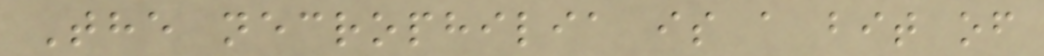The necrophilia is a bit of
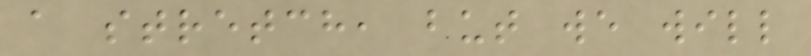a stretch, but we will
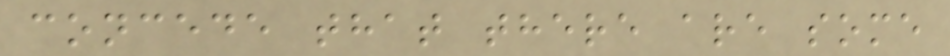concede that there are some
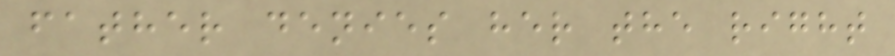father denies her the right
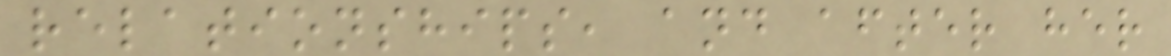relationships, and after her
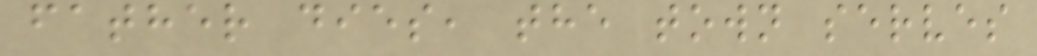father dies, the town serves
